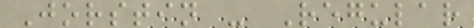Jorstin - Regular
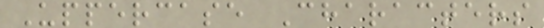Uppercase Characters
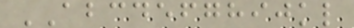ABCDEFGHIJKL
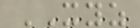XYZ
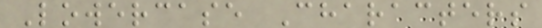Lowercase Characters
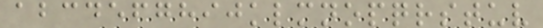abcdefghijklmnopqrstuv
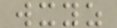wxyz
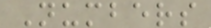Numbers
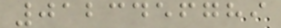0123456789
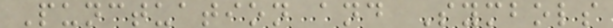Punctuation and Symbols
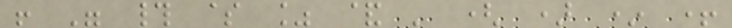! " # $ % & ' ( ) * +
